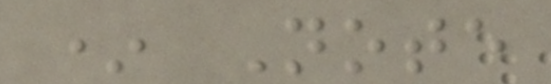* Note
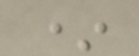*
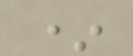*
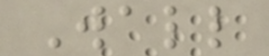Wall
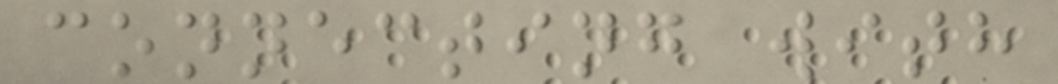connecting with
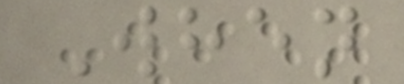When
